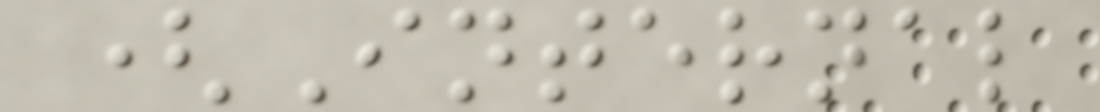(Internal
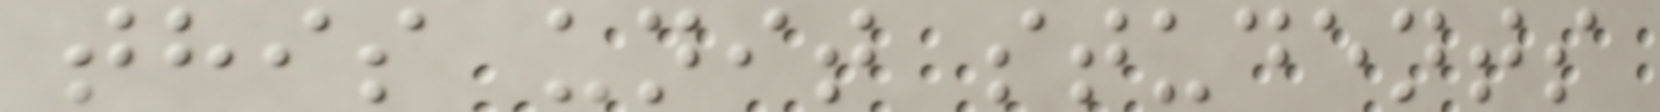this unit students
